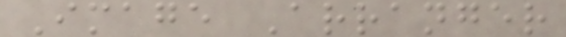Image Arranger
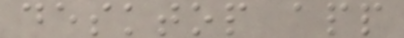desktop app
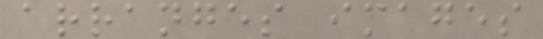arranges images
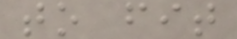to fit
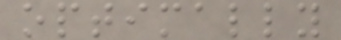optimally
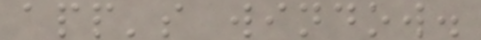app's window.
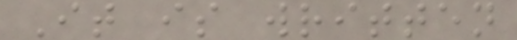It is written
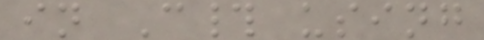in C# using
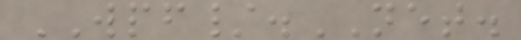WPF/.NET.
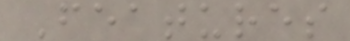Features
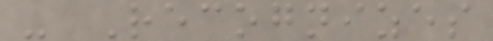- Recognizes
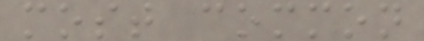most common
